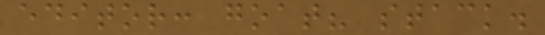editor: goat? stack.
